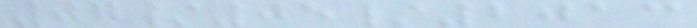07/05/2013
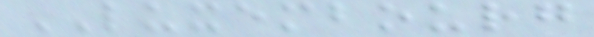LUXEMBOURG
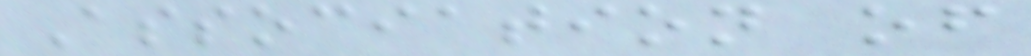Association of
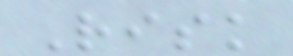Risk
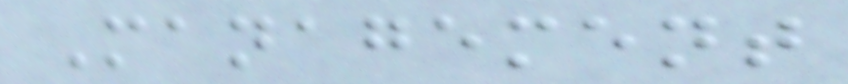Management
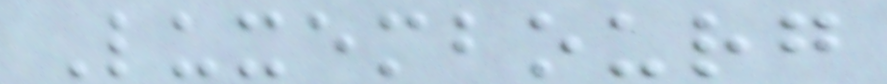Luxembourg
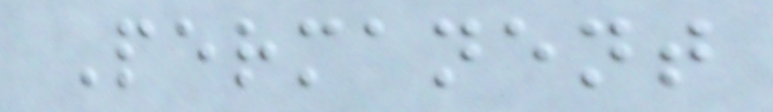Permanent
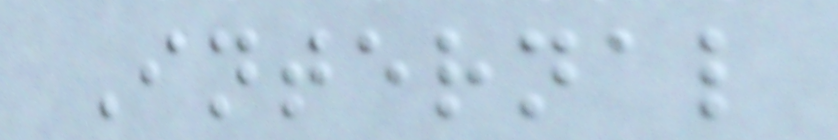Internal
